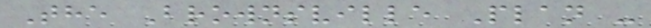The Brownsville Plan -
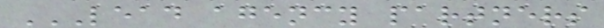LEAD AGENCY PARTNERS
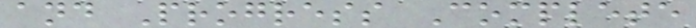and Progress Complete
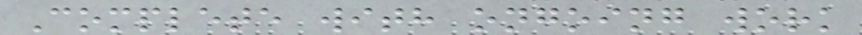Complete with ongoing work
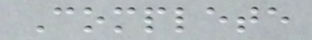Complete
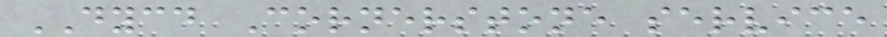DYCD Cornerstone service
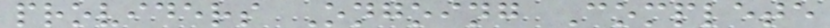providers Ongoing Complete
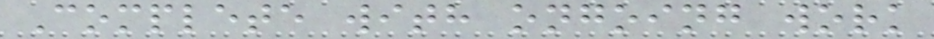Complete with ongoing work
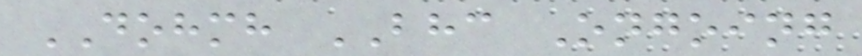DOHMH BHC Ongoing
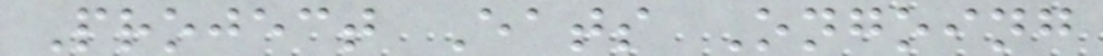Project Eats Ongoing
